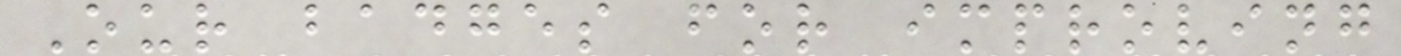Our badges for improving
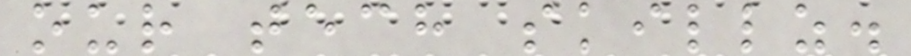our tech skillz.
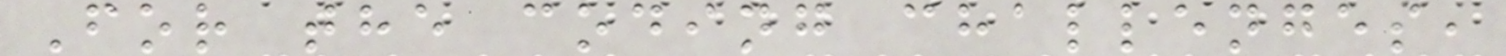For the coding challenges,
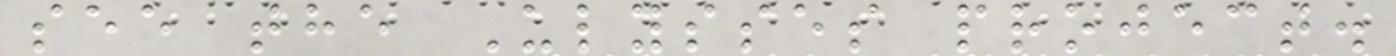see the Ulysses project.
